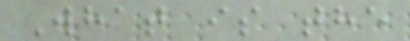What is the
